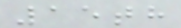15th
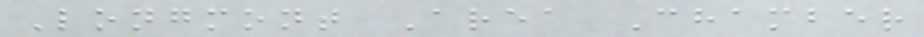Longmont Area Chamber
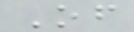Of
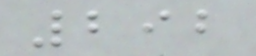292
